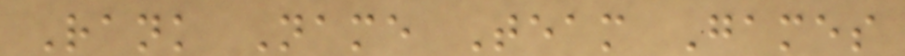Rank Name Team Games
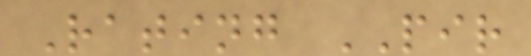Rating PIR
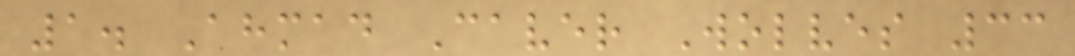1. Ahmad Caver Wolves 33
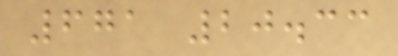671 20.33
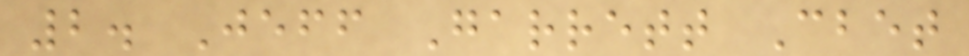2. Jeff Garrett Cbet
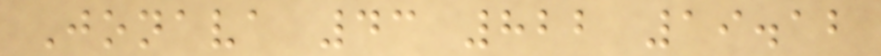Jonava 43 822 19.12
